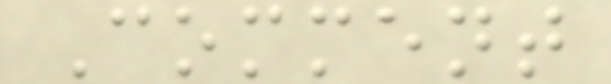Comment
